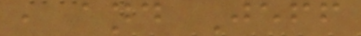, and Jeff
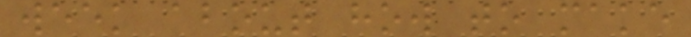week about how to make
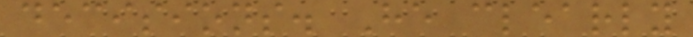decisions. He clearly
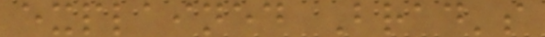explained Brad's
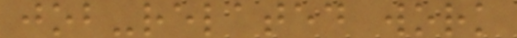job-related work
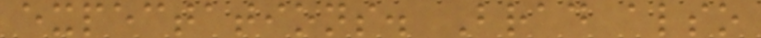expectations. Brad also
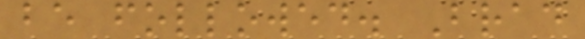be followed. Brad
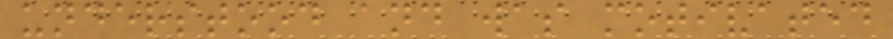understood and was motivated
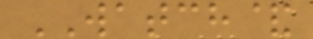WATCH&
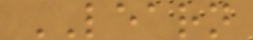LEARN
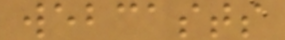webcasts
